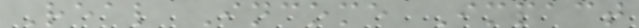Real Income Impact
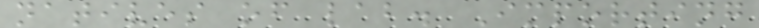natives of lab. Importing
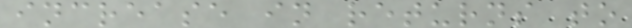increase in returns to
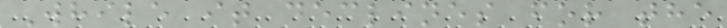While it declines for the
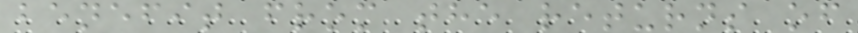benefit from the returns of
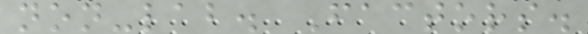non-lab. Factors.
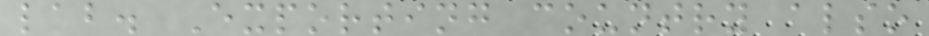lab. Exporting country also
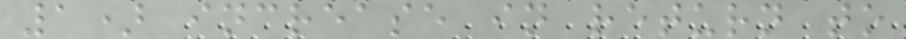1) increase in return to
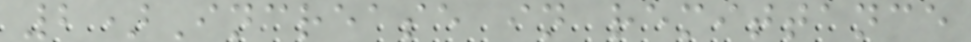2)Increase in remittance
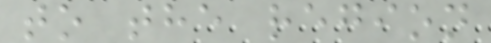to the region
